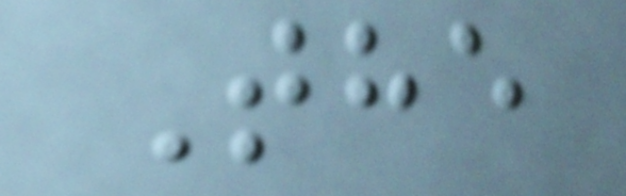The
